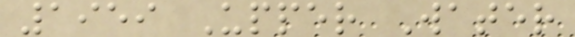1959 Upper Water
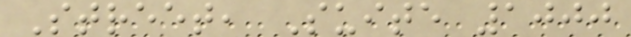Street, Suite 1000
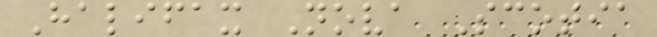Halifax Nova Scotia
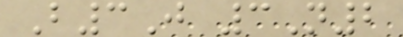B3J 3N2
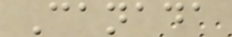Canada
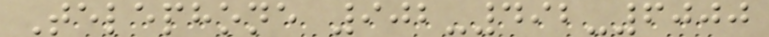Telephone 902-492-6000
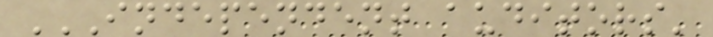INDEPENDENT AUDITORS'
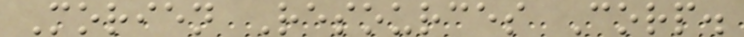Morien Resources Corp.
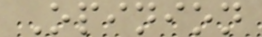Opinion
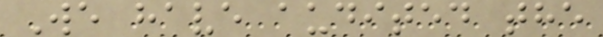We have audited the
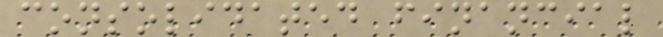consolidated financial
